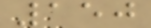150
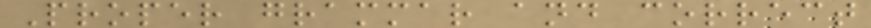Proper grammar and correct
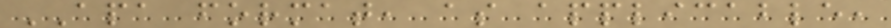APA format, as applicable,
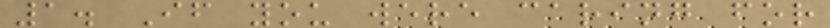1. If you were caring for
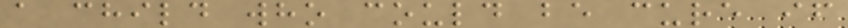a child who could be cure if
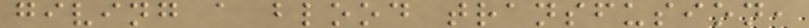giving a blood transfusion,
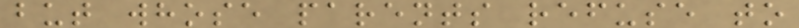but whose parents refuse to
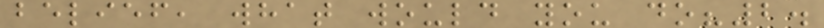belief, what would you do?2.
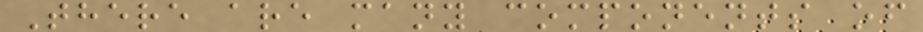There are many components of
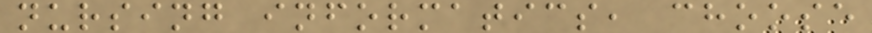nursing informatics, choose
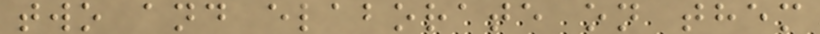two and elaborate on them
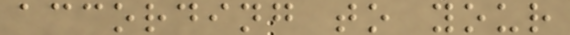according to your
